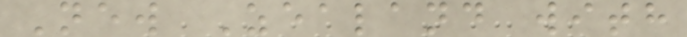New Zealand with
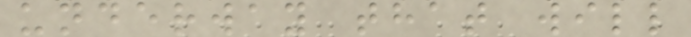underway that will
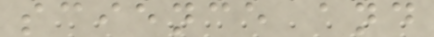science and
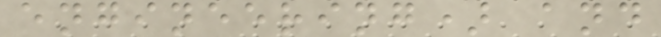engineering) and
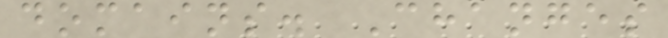domains. Changes
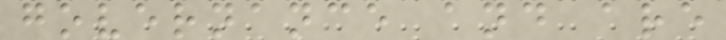governance and are
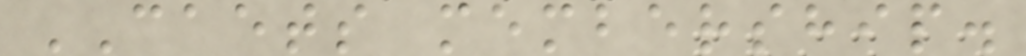CAETS membership.
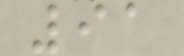91
